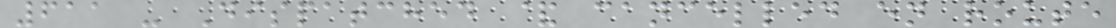611 - Dispatched & cancelled en route
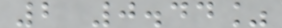2 0.44%
